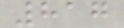817
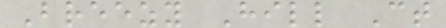Breezy Hill Ct
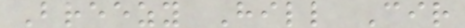Breezy Hill Cir
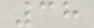38
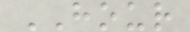HOUR
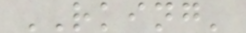RKING'
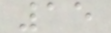15
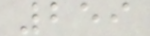259
